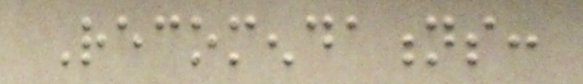Recomendations:
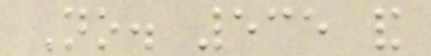No. 535 and
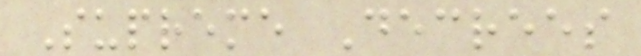Supreme Decrees
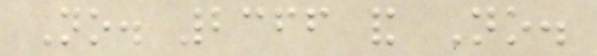No. 2366 and No.
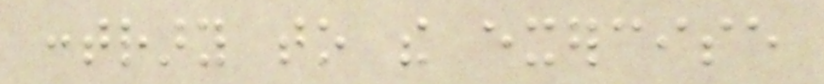contrary to the exercise
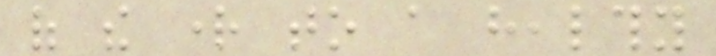of the right to a healthy
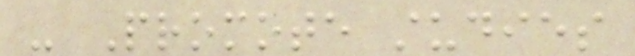- Promote studies
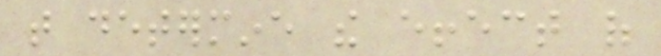that determine the effect of
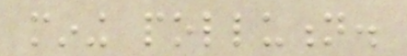mining pollution.
